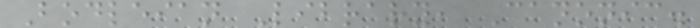Bodleian Library, Canonic.
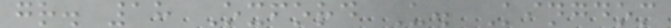gr. 18 Oxford U. Kingdom
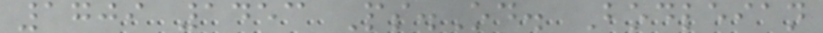1709 1453 Ps.Od. Bodleian
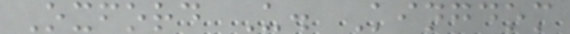Oxford U. Kingdom
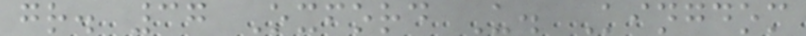gr. 37 Oxford U. Kingdom
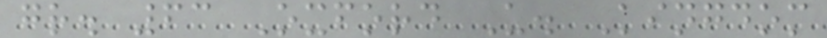gr. 63 Oxford U. Kingdom
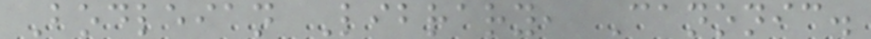Bodleian Library, Canonic.
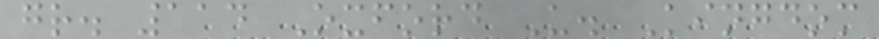gr. 114 Oxford U. Kingdom
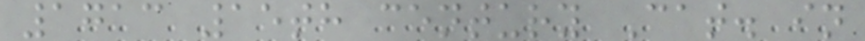1713 15th century Cat. in
